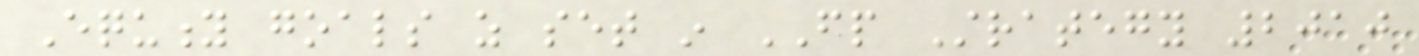Equity goals as set in FP Strategy 2010
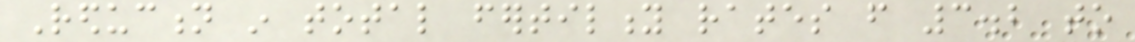Reduction in total fertility rates from 3.2 to
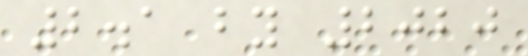2.1 by 2020
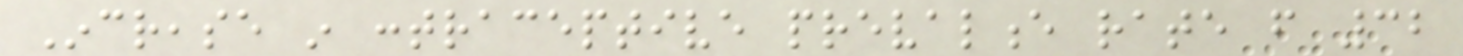Increase in contraceptive prevalence rate from 32
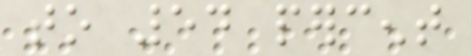to 54 percent
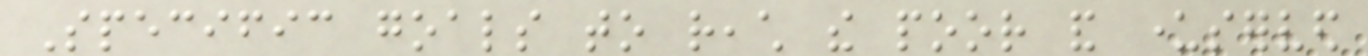Specific goals to reach the poor and underserved
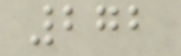272
